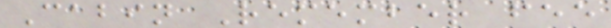Cabin Remember fee
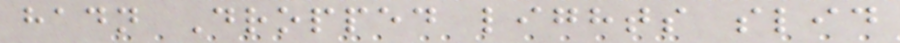hadn Dropped lights slid
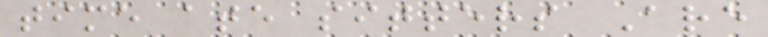time ate sitters Are
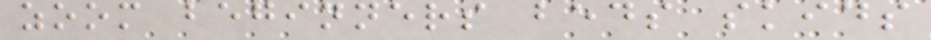zoom beginners beds skids
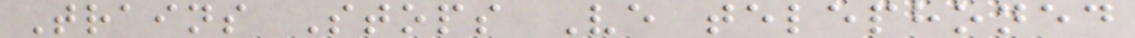Trains Stops Ve telephoned
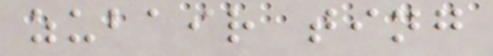zubair ting
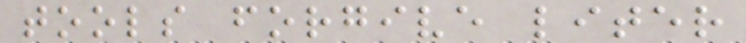tools forgive liter
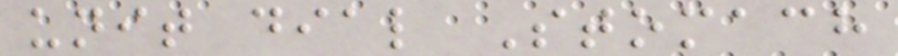unit dial Stomach
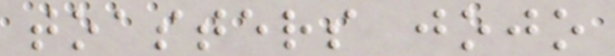toasters jojo
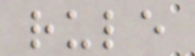rule
